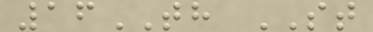16TH ST
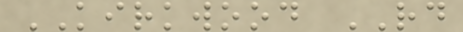KIRKWOOD RD
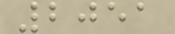2051
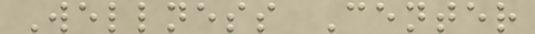Wellness Center
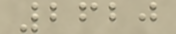2620
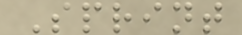Sprint
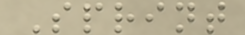Sprint
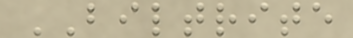BILTRITE
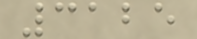3125
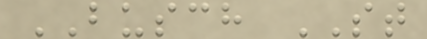BUSCH ST
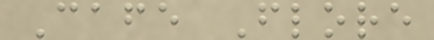Cafe Flore
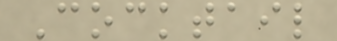Cocktail
